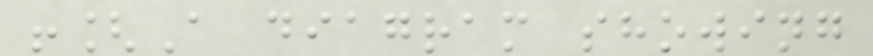![A diagram showing
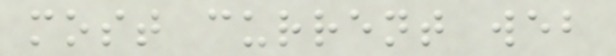most current web
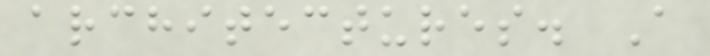architectures. A
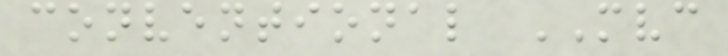conventional MVC
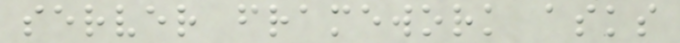server framework asks
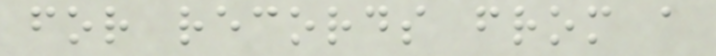for records from a
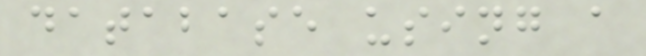database using a
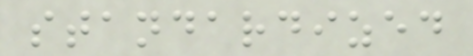standardized
